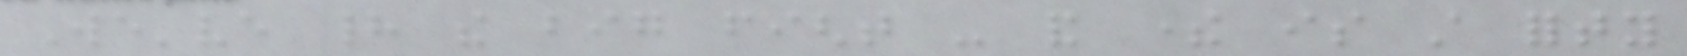We've had the big fight - and there is still forty
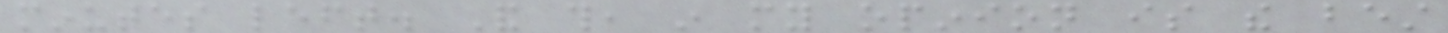minutes left. And this, in my opinion is the best
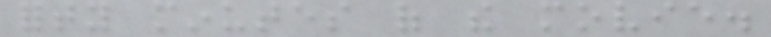forty minutes of the movie.
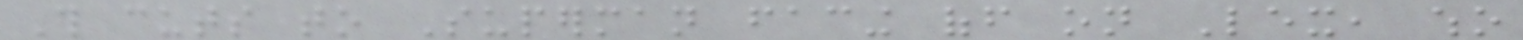This cuts to Superman facing off on Lex, who
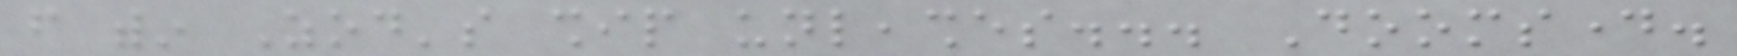from within Zod's ship unleashes... Doomsday.
